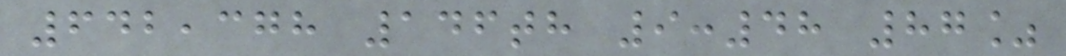642,378 146th 9:48 87%
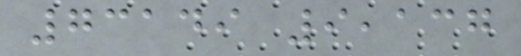73149 9,137
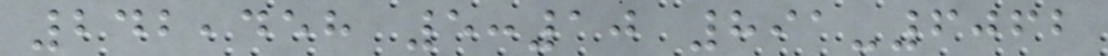242,458 5:10 891-6062
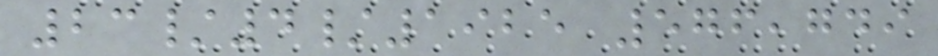23/4/1925 576,749
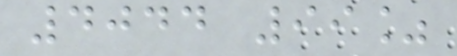4044 99%
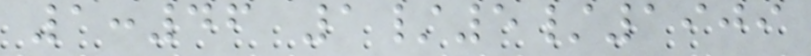1:46 1/5/1909
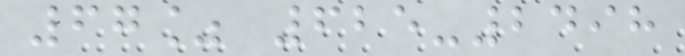67% 625-2498
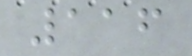116
